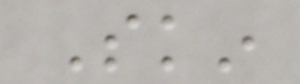Skin
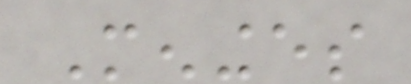Meninges
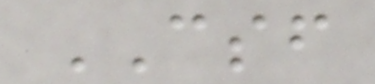CSF
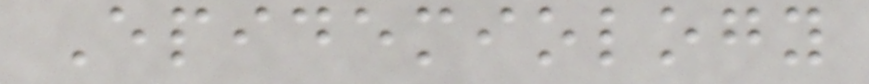Epidemiology
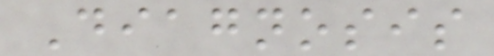Diagnosis
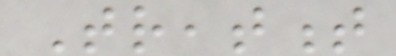Treatment
